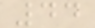44
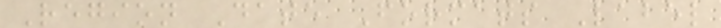Region Date Formats Label
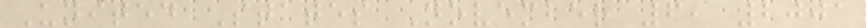United States November 6, 2001
